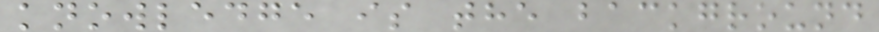knowledge is the background
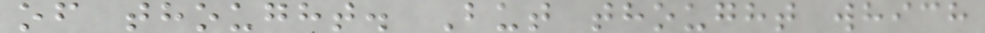of thought. But thought which
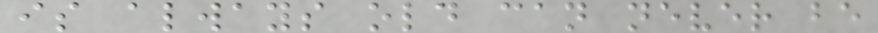is always old can never be
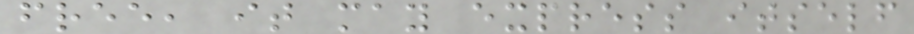free, it may express itself
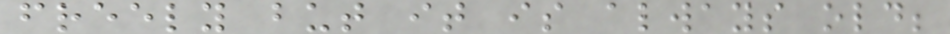freely but it is always old;
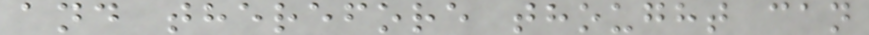and therefore thought can
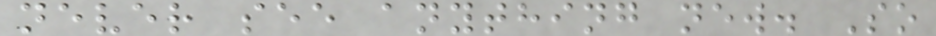never see anything new. So
